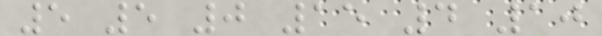5 5 0 15 4 10
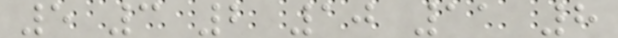5 3 2 10 11 8
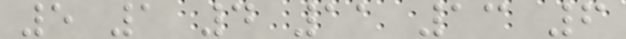5 1 4 11 13 6
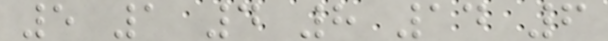5 1 4 8 14 6
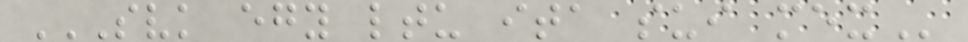SVK EGY LTU ITA SUI MEX
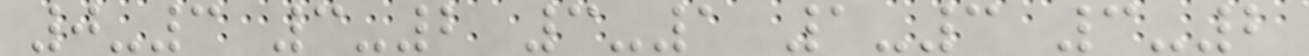0-3 3-2 3-1 1-3 3-2
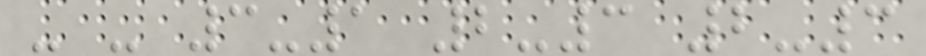- - 3-1 2-3 2-3
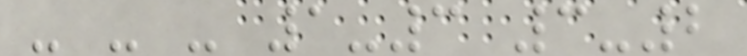- - - 1-3 3-2
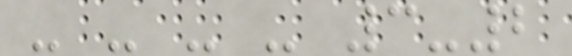- - - - 3-2
